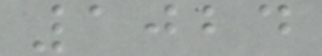1024
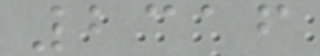2316
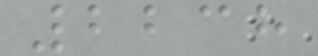2238
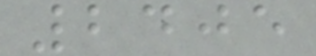2405
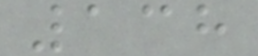138
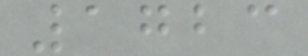1723
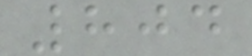804
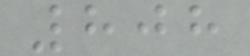808
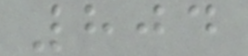804
